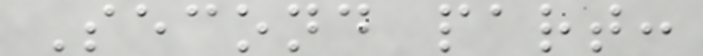Second part:
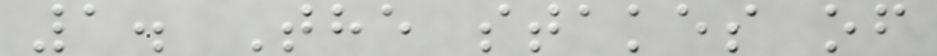1. The stakes of
